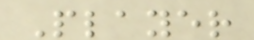Player
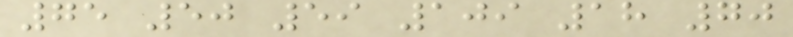75 50 59 109 18 70
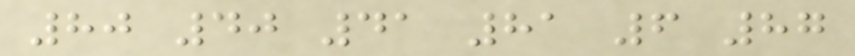80 40 41 81 6 87
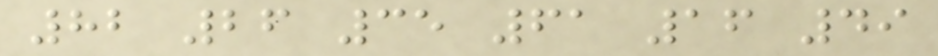82 26 35 61 16 49
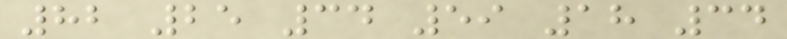82 25 34 59 18 34
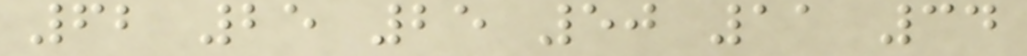62 25 25 50 11 34
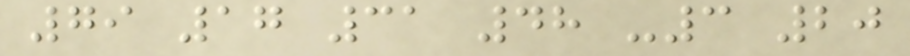79 17 31 48 -3 20
